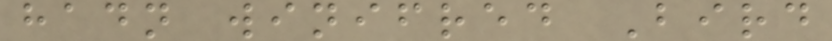hadn winifred Bird
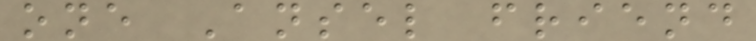one Ansel friend
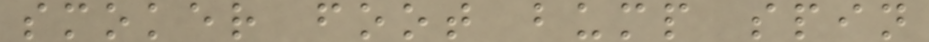smoker foot bump spin
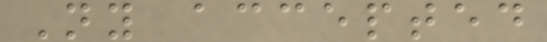Ny accepted
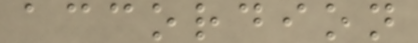accordion
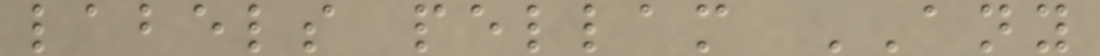labels pellam ANY
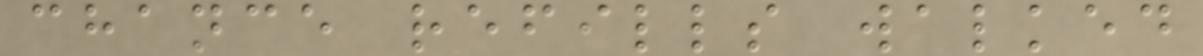chance refills walked
